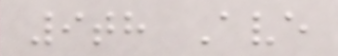9th Ave
